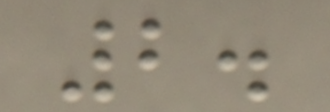2.
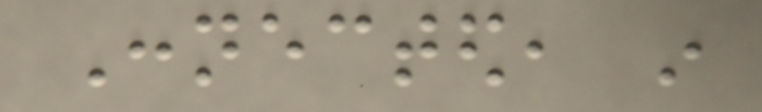Connected, in
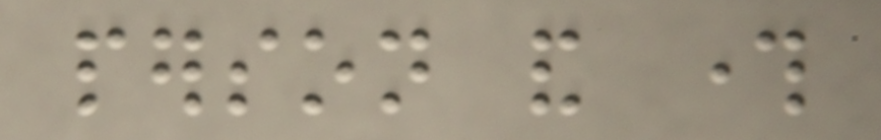person and through
